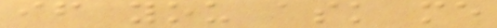if you ask me
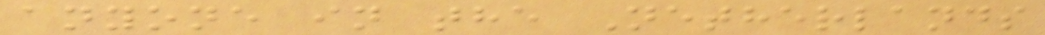anyone in the Netherlands
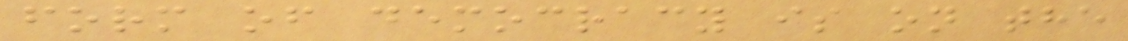form of democracy is on the
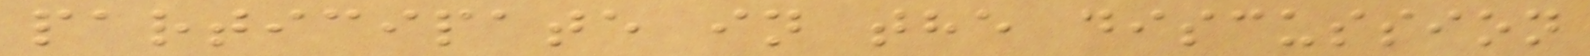participate in the discussion
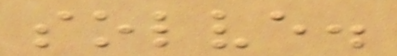solve.
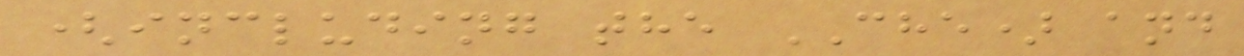(including the CHE) and
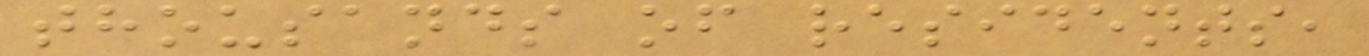thousands of residents,
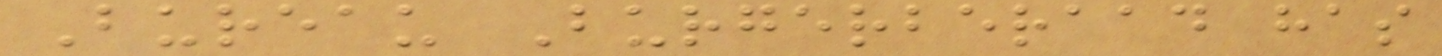Bureau Burgerberaad has
